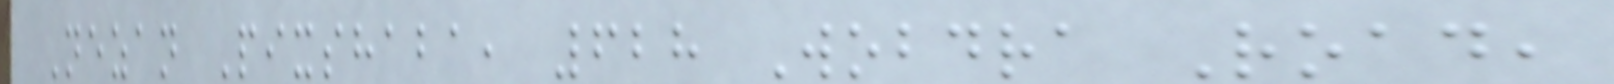Nezan Pixshaba, 628 Wobdra Road,
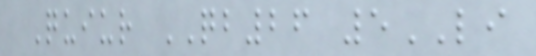Quiur QB26 5LI
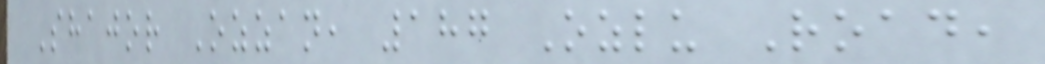Shajor Ozzan, 187 Ozlu Road,
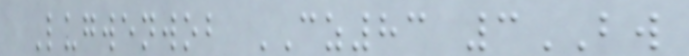Lugwenwob CZ83 3BW
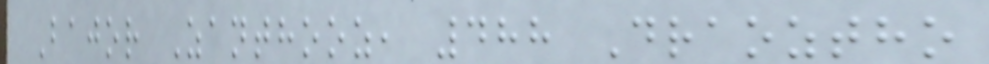Bajor Zanthooz, 488 Draoztho
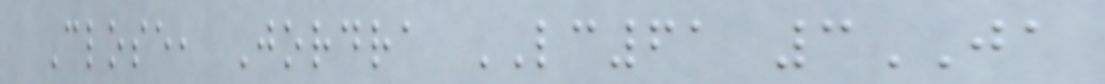Close, Jordra LC61 3JA
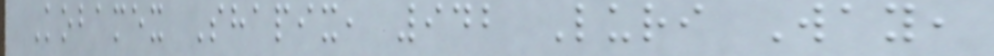Kobamex Shapix, 942 Luri Way,
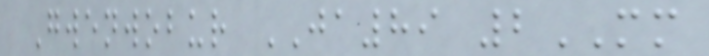Gwenwobur JA89 2MM
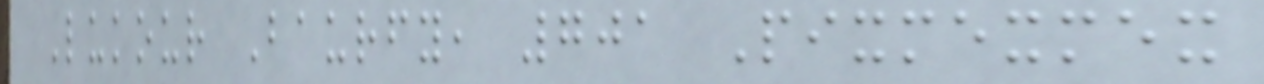Lukour Baurfy, 701 Pixmexmex
